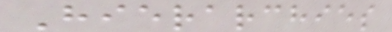Hierarchies
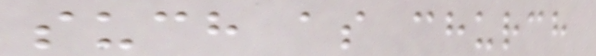such as church
